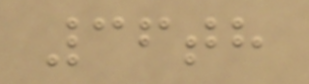36th
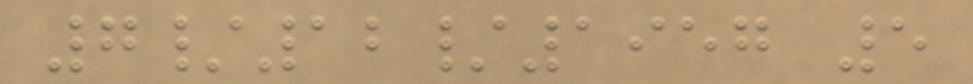7/12/1957 5
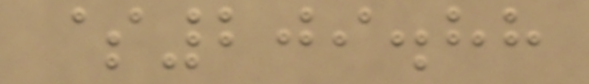$209.88
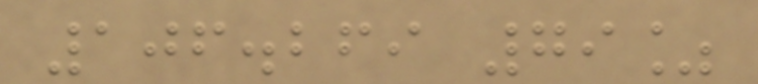106.269 79%
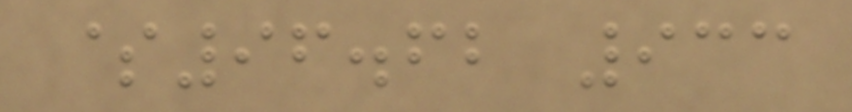$96.62 933
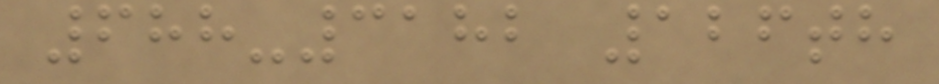688-3182 126th
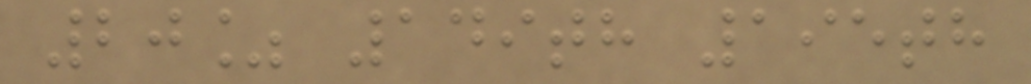20% 149th 195th
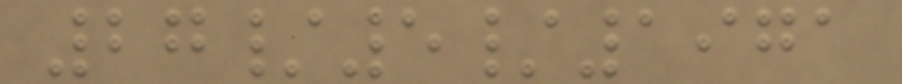27/5/1971
